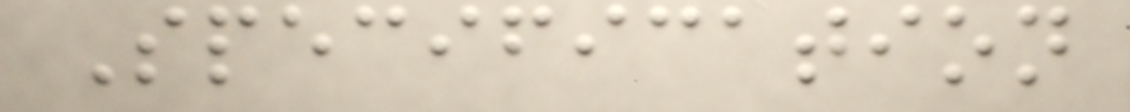Specification
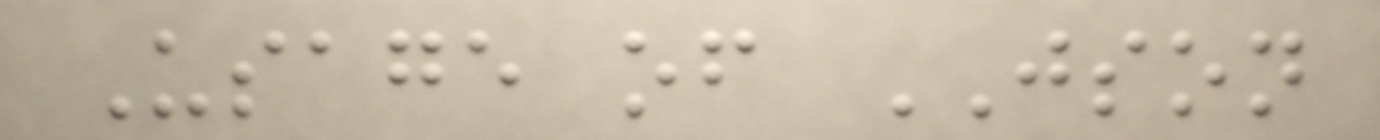Usage of JSON
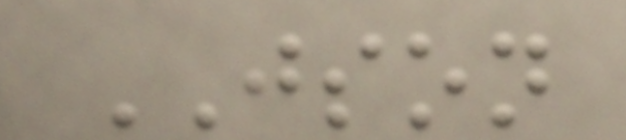JSON
